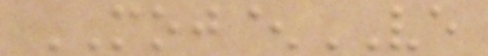MOJ^VE
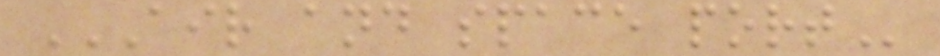AIR AND SPACE PORT
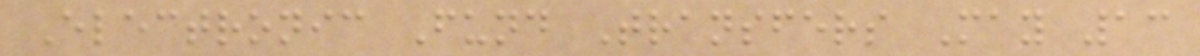Electronic Fund Transfers May 13
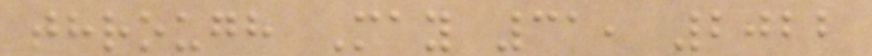through May 31, 2022
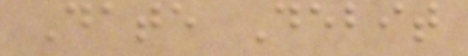Date Debit
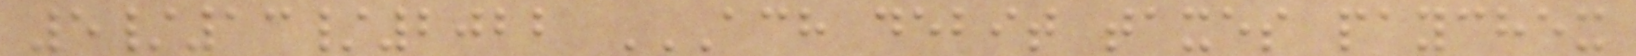5/13/2022 ACH DEBIT TAXES PAYCHEX
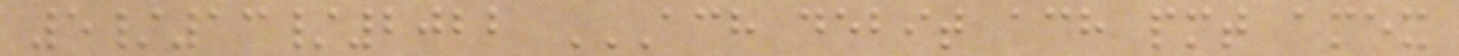5/13/2022 ACH DEBIT ACH PMT AMEX
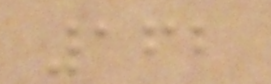162
